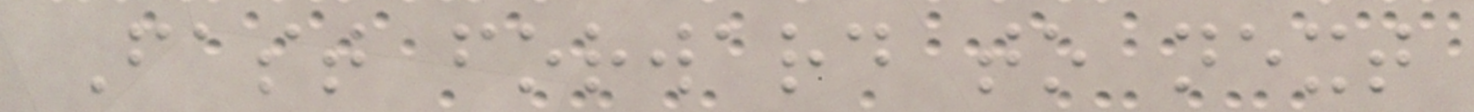Fast forward to next
